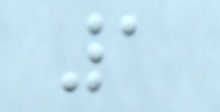1
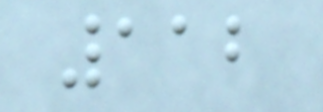112
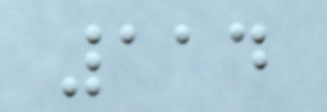114
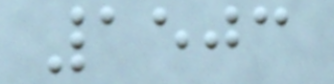1503
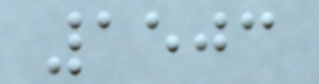1503
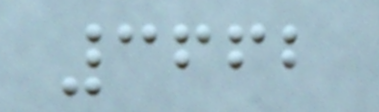3662
